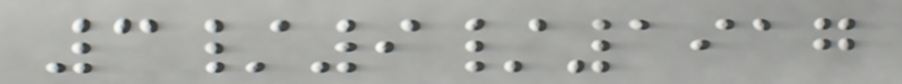3/9/1917
